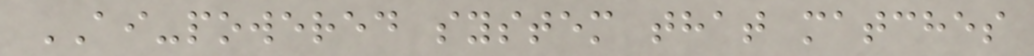AI-powered system that matches
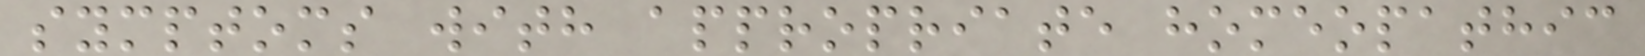symptoms with appropriate homeopathic
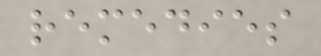remedies
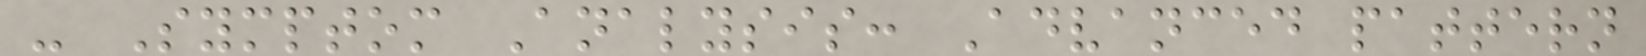- Symptom Analysis: Advanced pattern
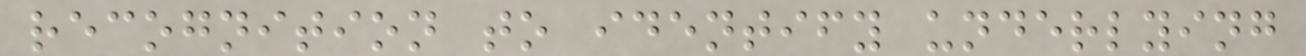recognition to identify underlying
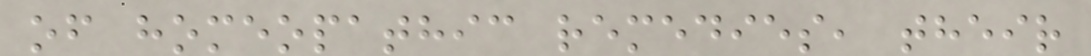of homeopathic remedies, their
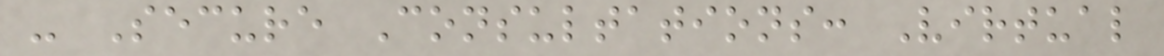- Secure Consultations: Virtual
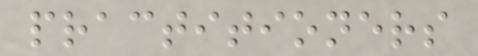practitioners
